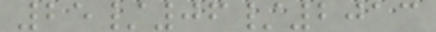25/06/2013
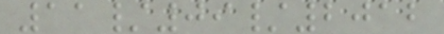11/09/2012
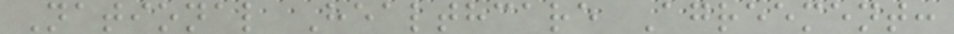National Healthcare Agreement:
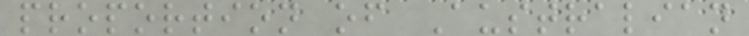proportion of Australian
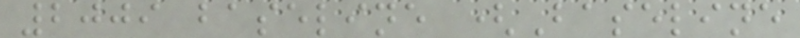2009 baseline (Baseline
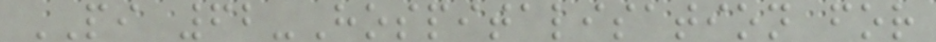PI 62-Hospitalisation for
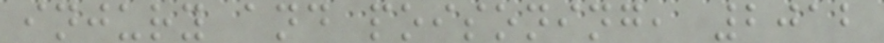injury and poisoning, 2012
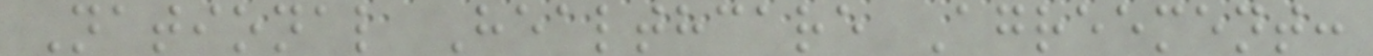National Healthcare Agreement:
